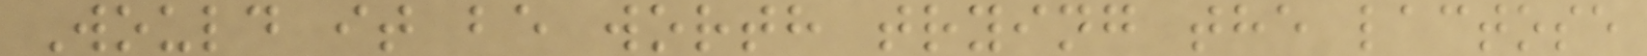Would it be worth trying the lactose
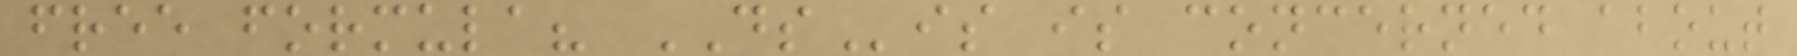free formula? DSis is concerned about
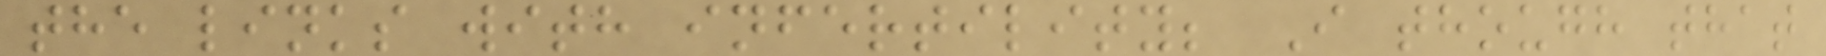the links with infertility; I though that
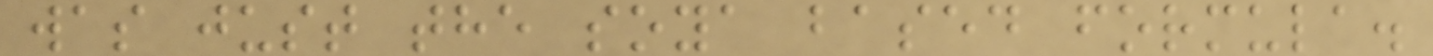was just the soya based formula.
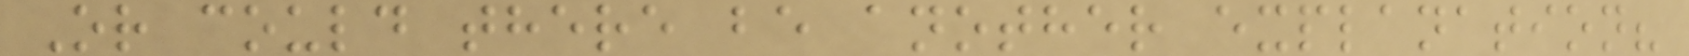Or could there be another explanation?
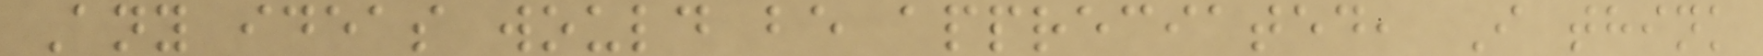Any ideas would be appreciated, I think
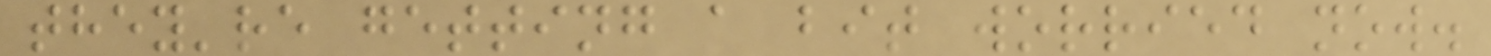they're getting a bit worried now.
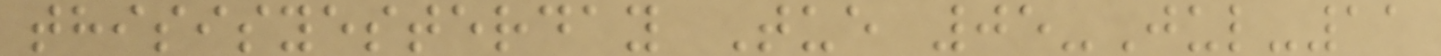thisisyesterday Tue 05-Jul-11
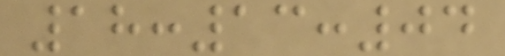18:13:04
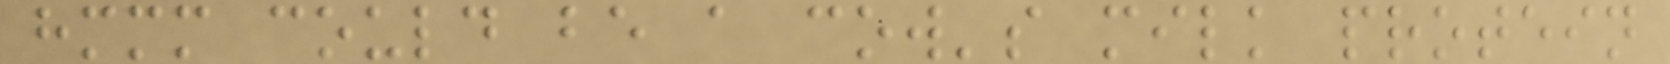hmmm could be a cow's milk protein
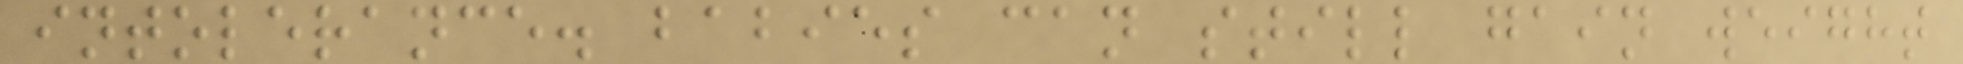intolerance. babies can still gain weight
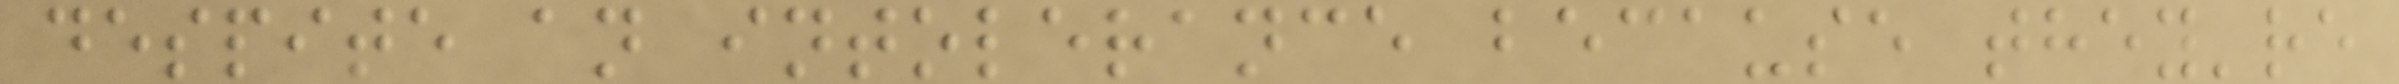despite an intolerance because they're
